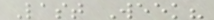Last Week?
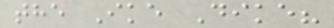the Ike Dike?
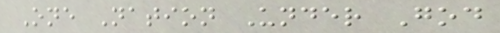One Nation Under God
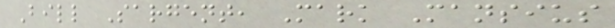Bill Sargent, Mark Mansius
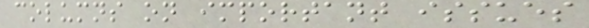columns on important issues
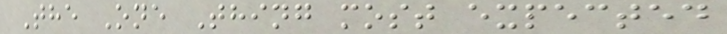The One Thing most expected
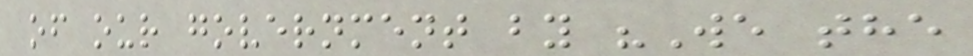of our government by "We the
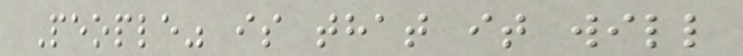People" is that it will
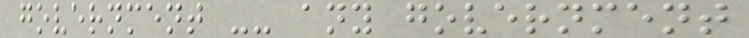government -- any government
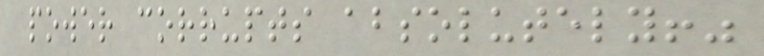power corrupts absolutely!"
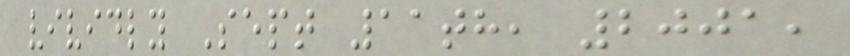vividly Sept 11th, 2001,
